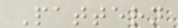Pattern
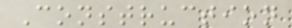Construction
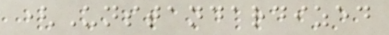(Unstandardized
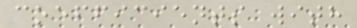coefficients with
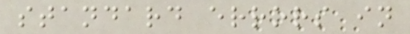standard errors in
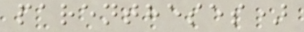parentheses)
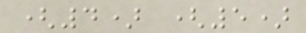(4) (5)
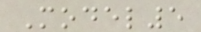Model5
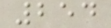254
